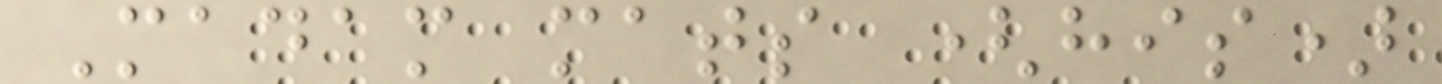Madam mats (his)
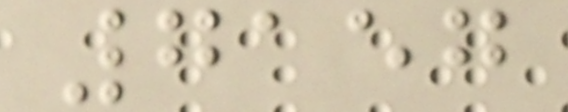7157
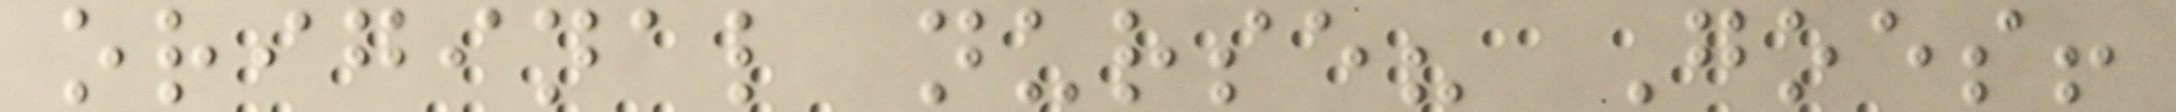original nurse? Goes!
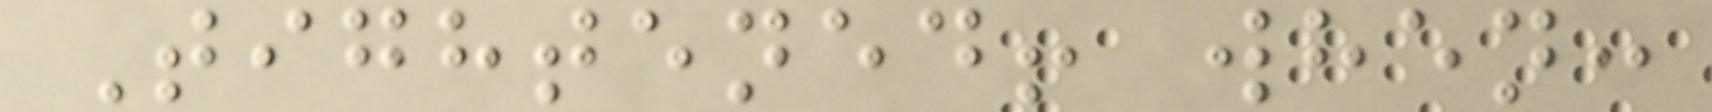Tightened! when:
